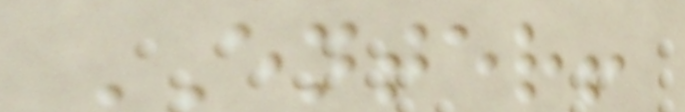ENTER!
